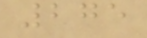275
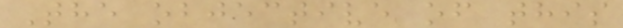The objective of this
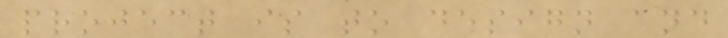project is to design and
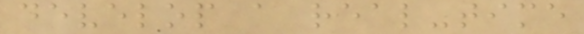develop a real-time
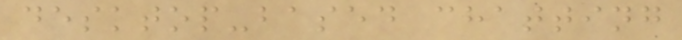desktop-based chatting
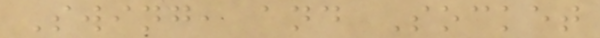Swing, and Socket
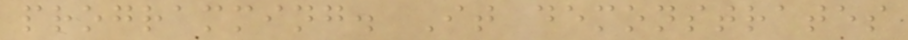programming. It demonstrates
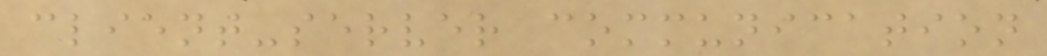client-server communication
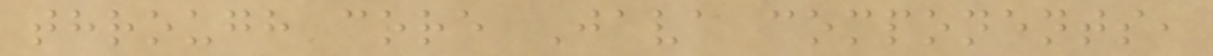through core Java components,
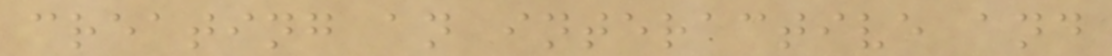creating an interactive and
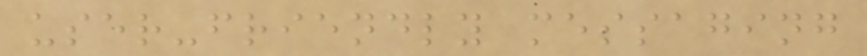user-friendly messaging
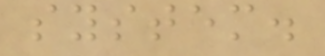system.
